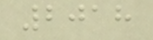2018
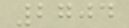2704
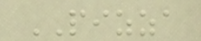PIZZA
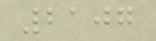2107
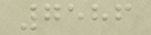7586
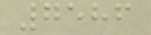7586
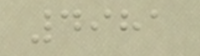4981
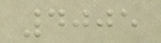4005
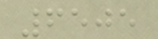6505
